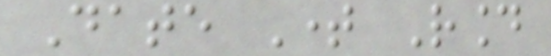Date Time Round
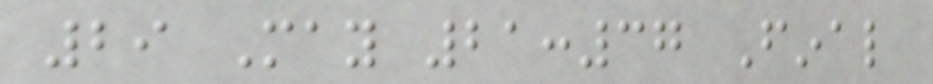29 May 21:37 Final
